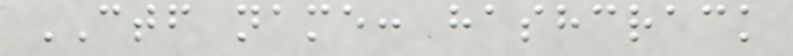CTF name: hashcrack
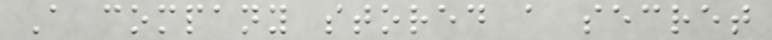A company stored a secret
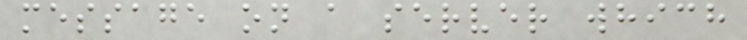message on a server which
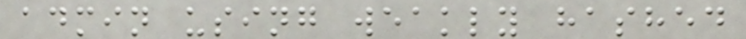admin using weakly hashed
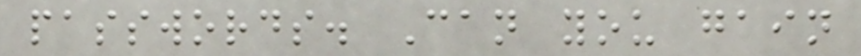passwords. Can you gain
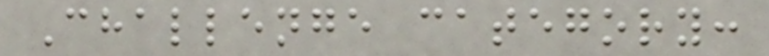Challenge category:
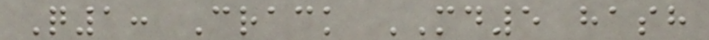Q1: Crack MD5 hash
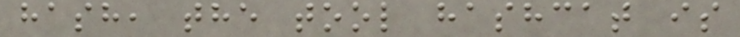hash, the tool hashcat is
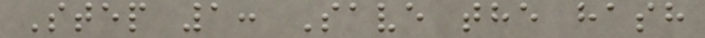Step 1: Save the hash
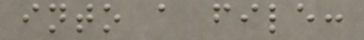into a file:
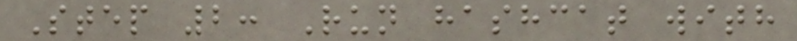Step 2: Run hashcat with
